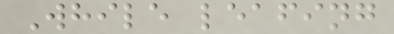While leafing
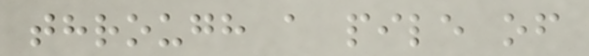through a pile of
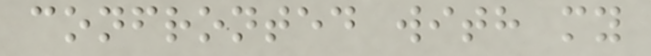confronted with my
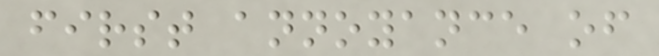first annoyance of
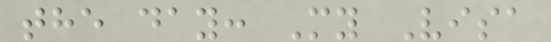the day: My Visa
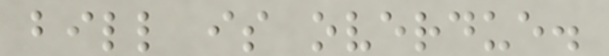bill is overdue.
